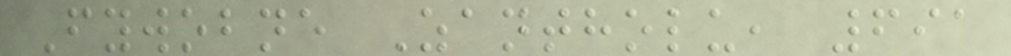Fywobne Zantholu, 691
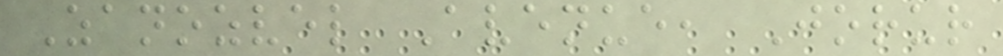Zanozvel Avenue, Jorur
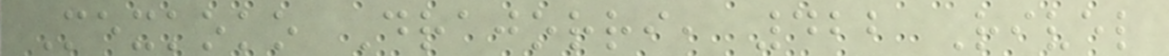Mexkoko Drajorri, 422 Rivel
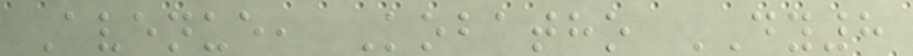Avenue, Kobatho DY8
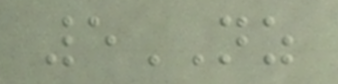5NZ
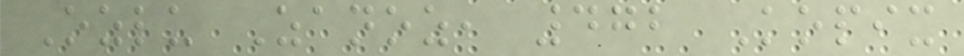Ozlu Zanoz, 472 Kopix
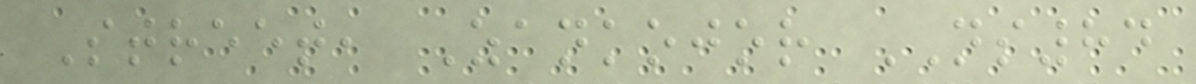Street, Zankojor NS84
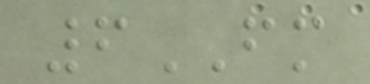6FM
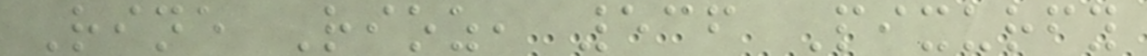Rine Rioz, 536 Pixurfy
